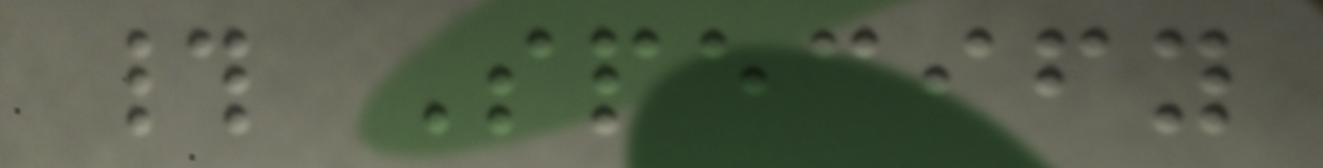# Specify
